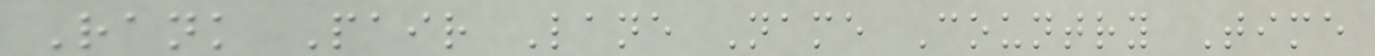Rank Pair Lane Name Country Time
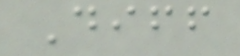Diff
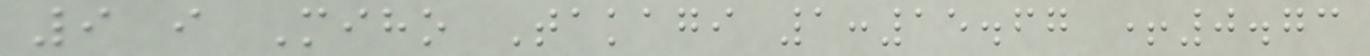9 i Miho Takagi 1:15.67 +0.73
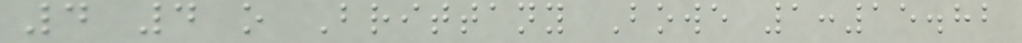4 4 o Brittany Bowe 1:15.82
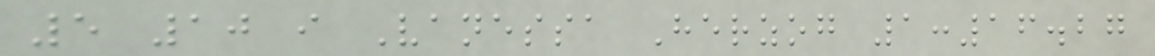5 10 i Vanessa Herzog 1:16.27
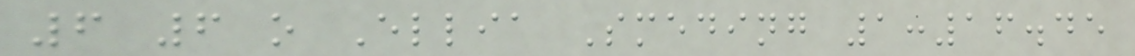6 6 o Ellia Smeding 1:16.45
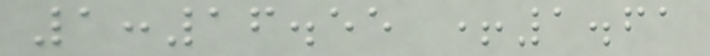1:16.55 +1.61
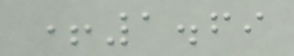+1.69
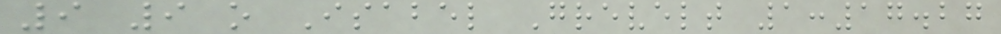9 9 o Isabel Grevelt 1:17.27
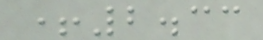+2.33
